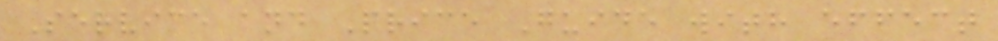Service and Price Guide with effect
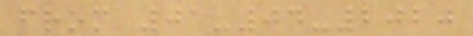from 01-04-2020
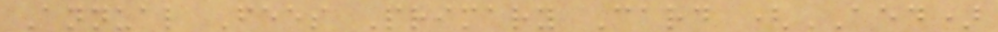Annual Fees Primary Card (AED)
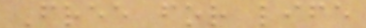Free for life
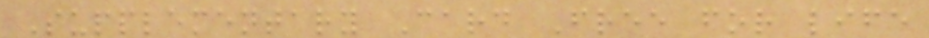Supplementary Card Free for life
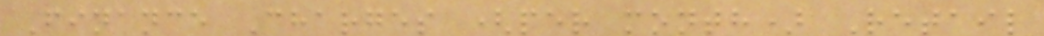Finance Charges (per month) Retail
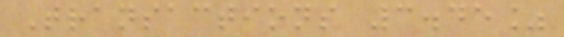Transactions 3.45%
